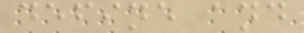define and
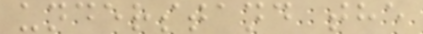understand the
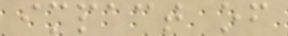impact of
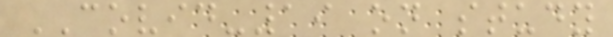COVID-19 on study
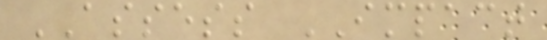ASSESS IMPACT
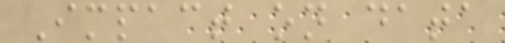Impact on data
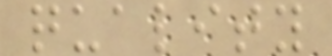quality
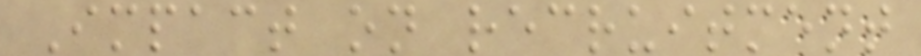Impact on recruitment
